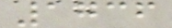1736
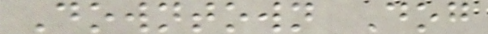Downtown Dog
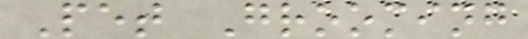Pet Grooming
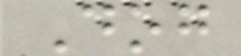Dog
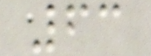63
